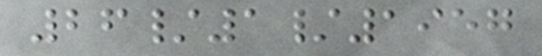26/1/1957
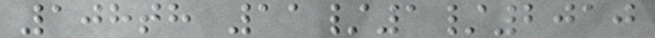108th 11/1/2010
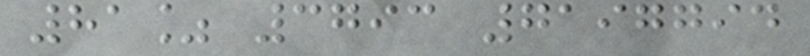81% 3793 7197794
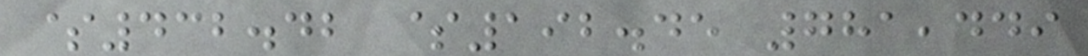$432.42 $192.45 781,449
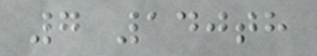7 140th
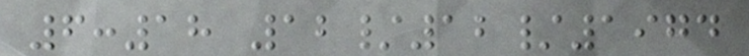6:18 12/12/1974
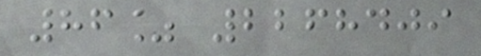86% 2268409
